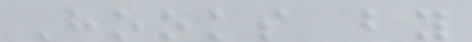Hooks by
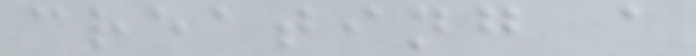creating a
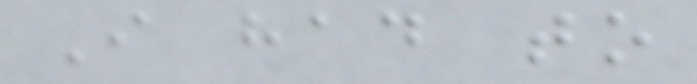I had to
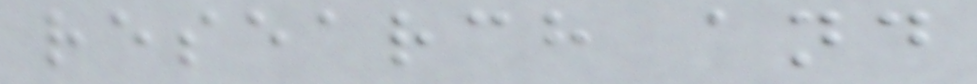research and
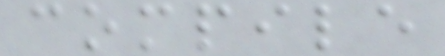compile
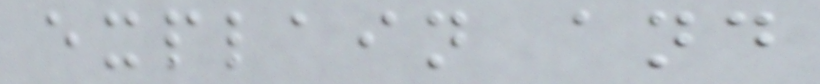explain and
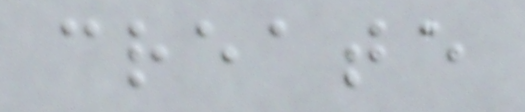create
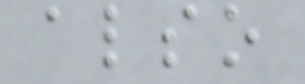also
